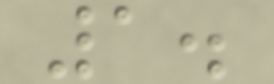1.
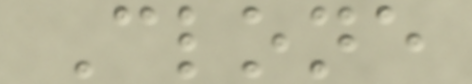Clone
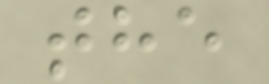the
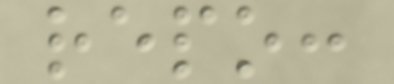repo:
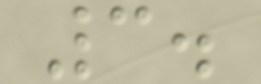3.
